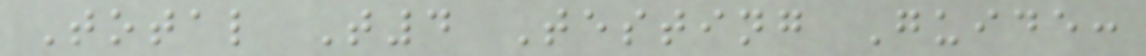Total T4 Testing Guide:
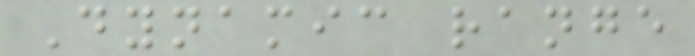Dynamic range
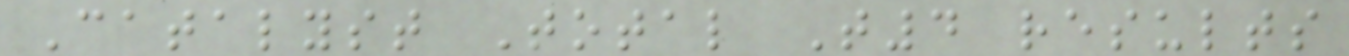Catalyst Total T4 results
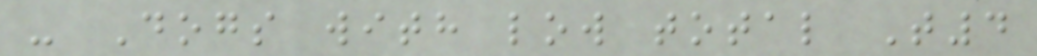- Dogs with low total T4
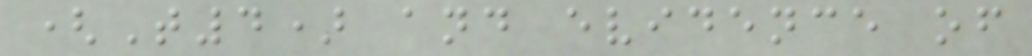(T4) and evidence of
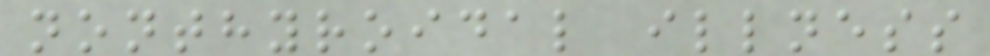nonthyroidal illness
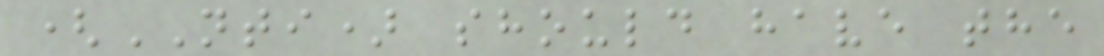(NTI) should have the
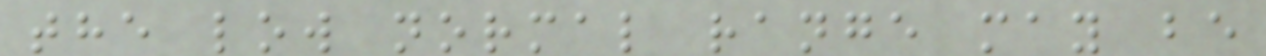the low normal range may be
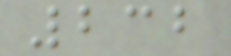232
